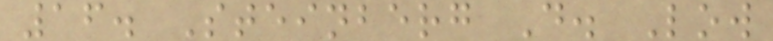16. Steinberg D. Low
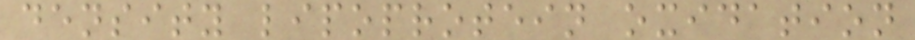density lipoprotein oxidation
